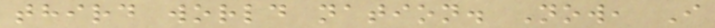third world nation. Now, I
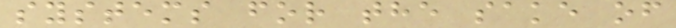systems for the sake of
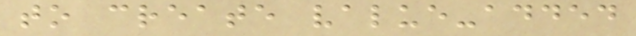to create value-added
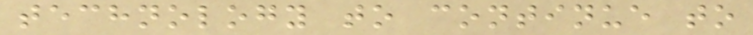technology to continue to
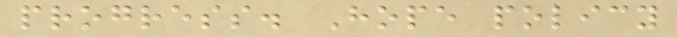progress. Hope policy
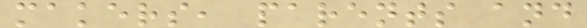makers, parents and
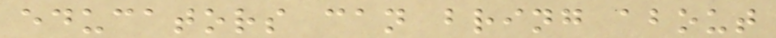educators can bring about
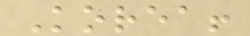Korea!
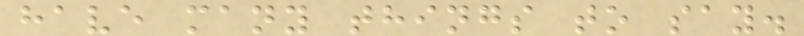have many things to say.
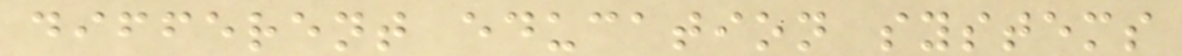different education systems
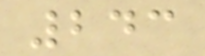243
